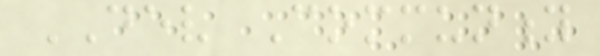DEV Community
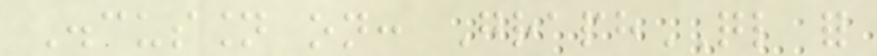Discussion on: GraphQL for
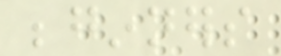beginners
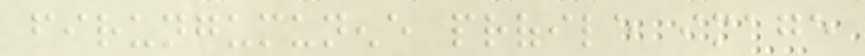firungumunene profile image
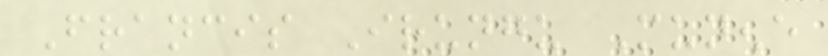Francis Irungu Munene
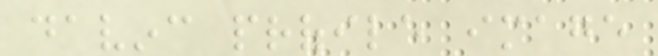davinc profile image
